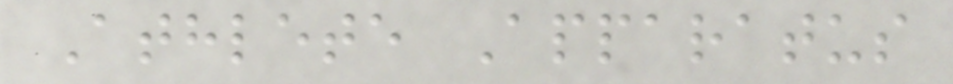Athlete Apparatus
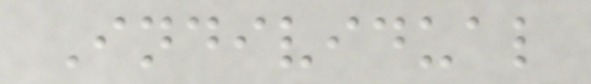Individual
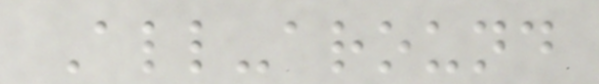All-around
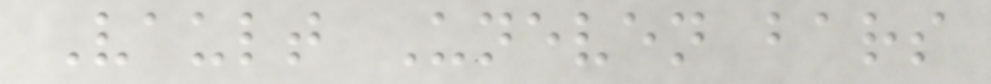Vault Uneven bars
